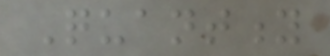Quantity
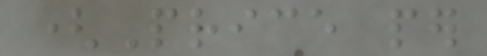(Price per
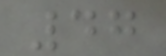47
